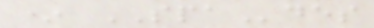* SPAdes
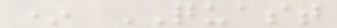* QUAST
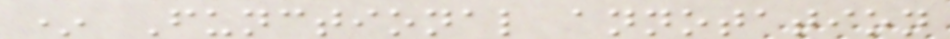* Functional annotation
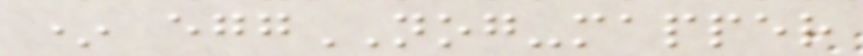* eggNOG-mapper
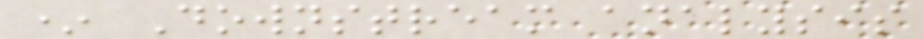* Downstream analysis
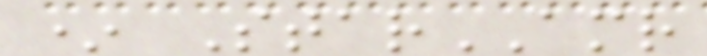* StarAMR
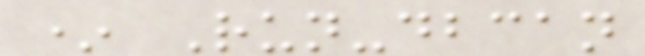* Run-dbcan
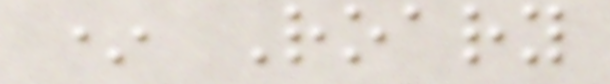* Roary
